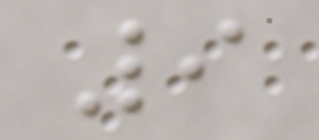9
